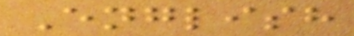English
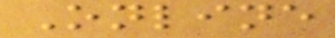Online
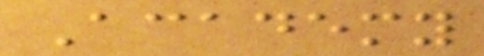Academy
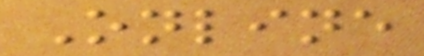Online
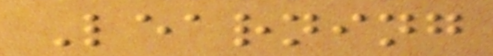Learning
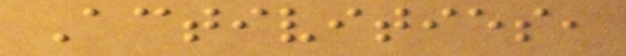Activities,
